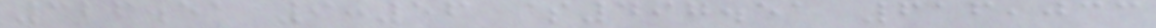326.51 9:56 $497.51 616,033
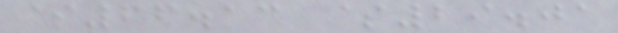$66.13 $29.01
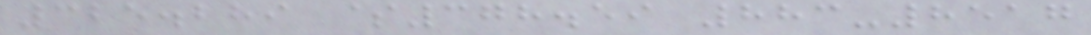325.289 $378.59 883-8517
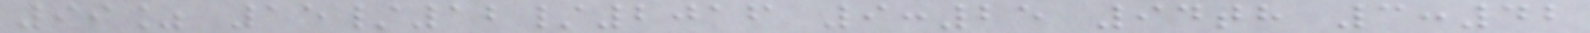99% 15/12/2016 9:25 94th 3:42
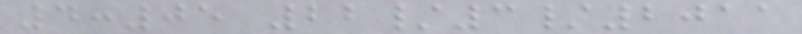4:05 22/3/2011
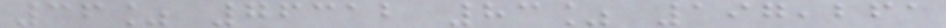36% 76312 83% 197,261
